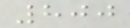800
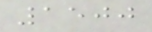1500
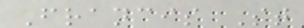Francis St
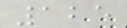125
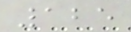125
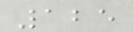125
